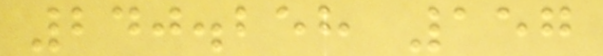240.258 157
